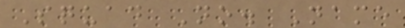Squad No. Name
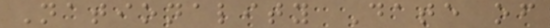Nationality Date of
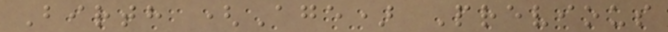Birth (Age) Previous
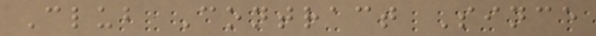Club Contract Since
